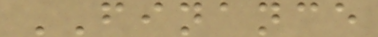FINANCE
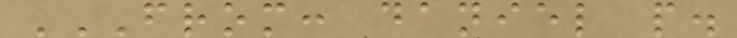FROM: DANIEL P.
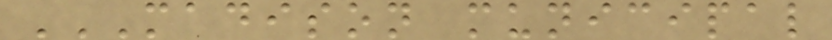MADISON MUNICIPAL
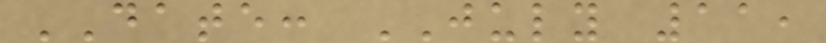DATE: JULY 11,
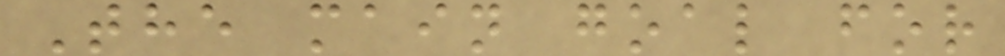The main goal for
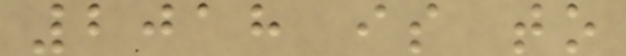2018 is to
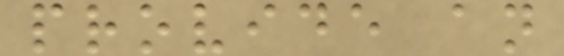provide an
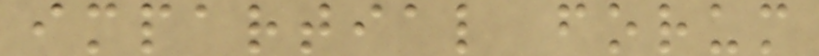impartial forum
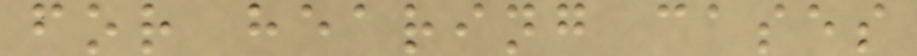for hearing cases
